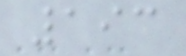193
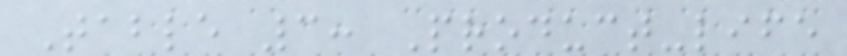Table 3: Product-life
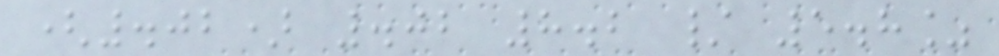(.02) .02 8.2 / 5.8%
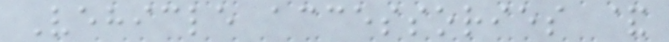Vehicle accessories &
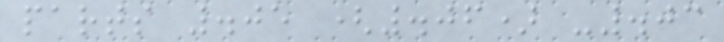parts .05 (.06) -.03
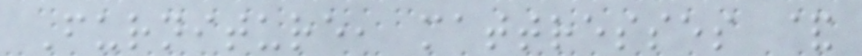Furniture, mattresses &
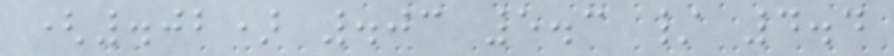(.02) .03 5.3 / 4.4
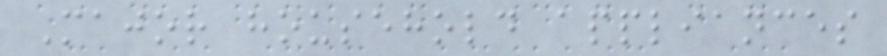Major household appliances
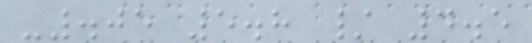-.05 5.8 / 4.5
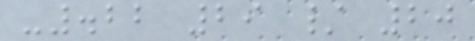-.22 29 / 20
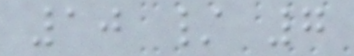10 / 7
